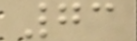73
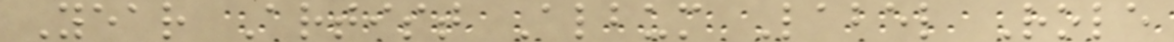Year Artist Album Label Role
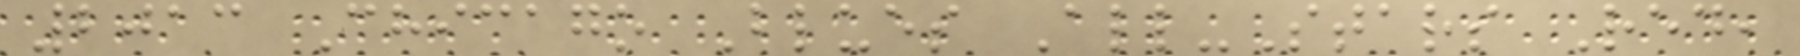2013 Chicago Blues All-Stars Red,
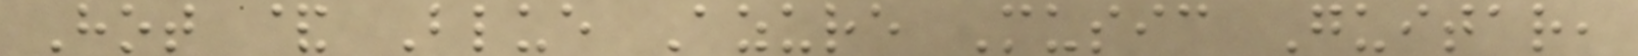Hot & Blue Azure Music Guitar,
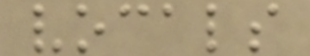vocals
